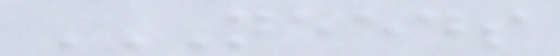NEEDS
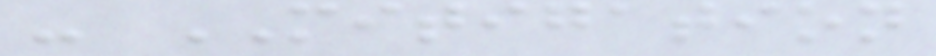- MITIGATION
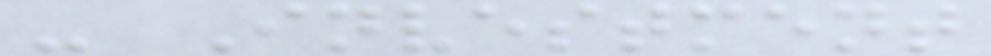- Investment
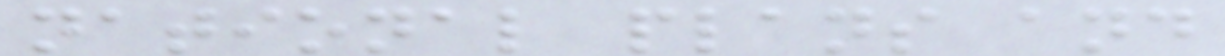national plans and
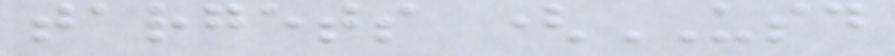targets (USD
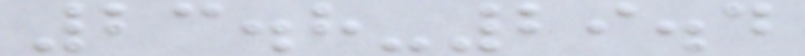23.8-29.4
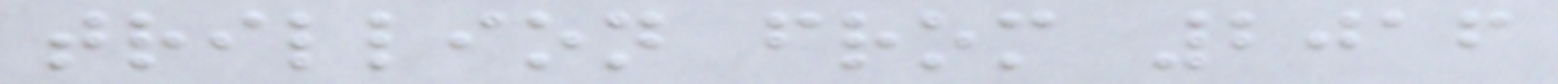trillion from 2016
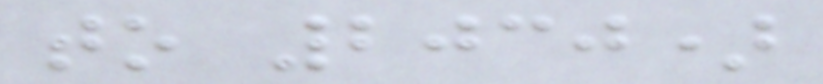to 2030)
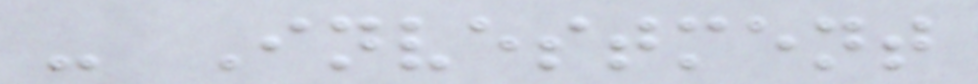- Investment
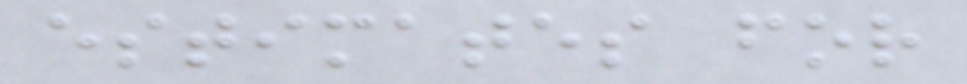estimates for
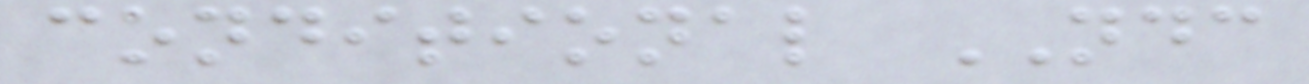conditional NDC
